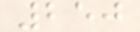250
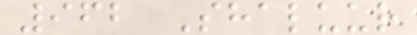962 Shaluur
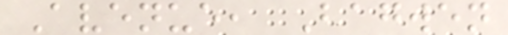Avenue, Bagwen
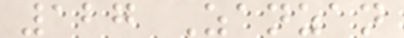127 Zanzan
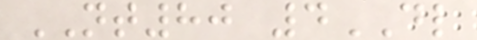NT80 4DL
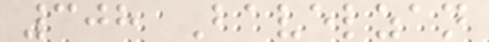308 Bavelzan
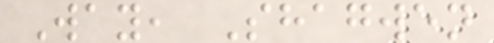Way, Shagwen
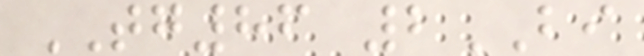TG86 2BI
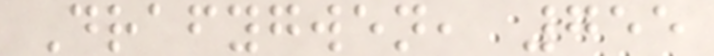Drafygwen, 755
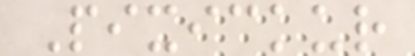Pixickur
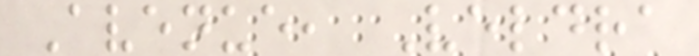Avenue, Veldra
